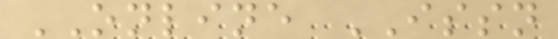ONLINE ISSN
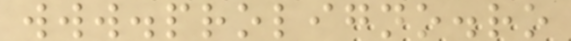www.proligno.ro
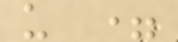u =
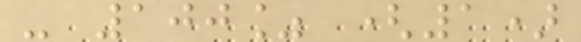- 100% (1)
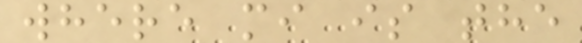where mi is the
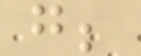g;
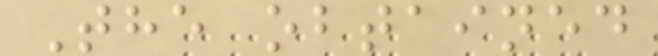The obtained
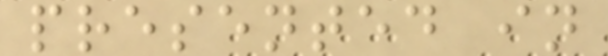presented in
